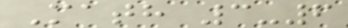Math 3-6
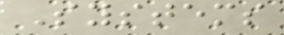Systems
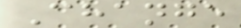Change
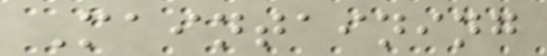Maintaining
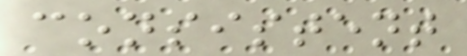consistent
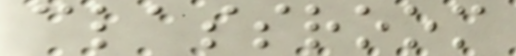classroom
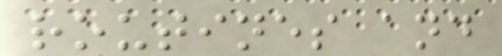routines and
